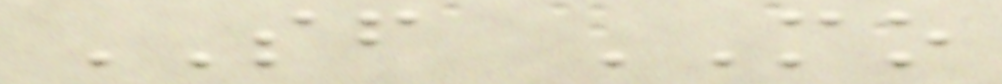SF MO
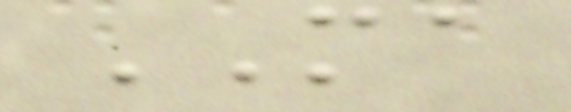MA
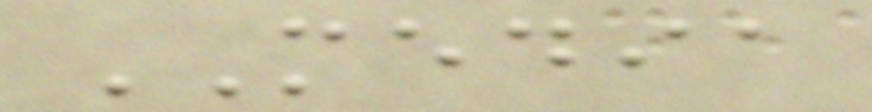MEDIA
